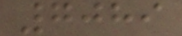7089
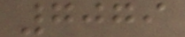7079
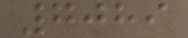7089
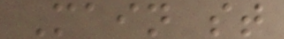Main st
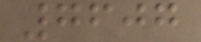7607
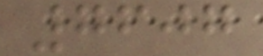7607
